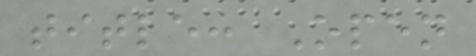title: Open
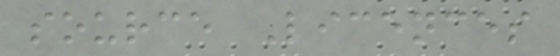source Licences
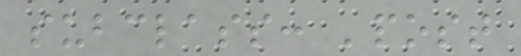subclass: 'post
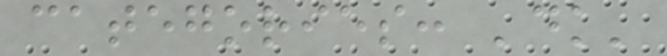categories: 'dk'
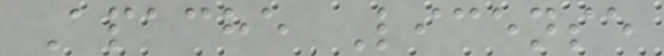Apache License
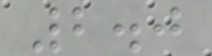2.0
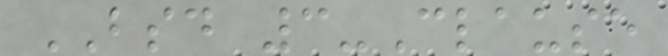BSD 3-Clause
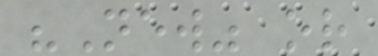"New" or
